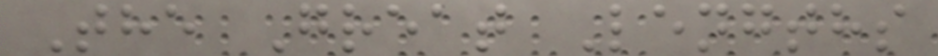The Great Lengths
